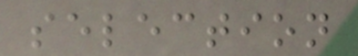selection
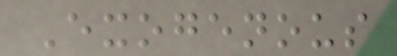Exogenous
